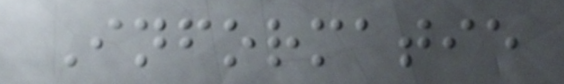Informatie
